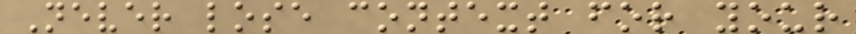Never lose context for your
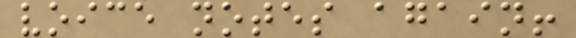voice notes again!
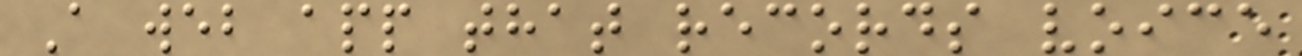A web app that records voice
